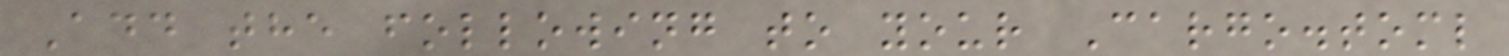Add the following to your Cargo.toml
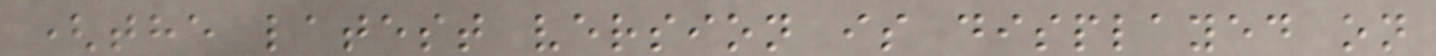(the latest version is displayed on
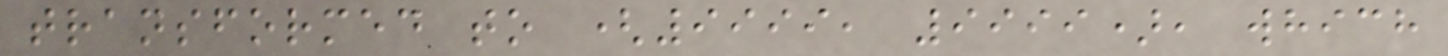transformed to (9999, 9999), which
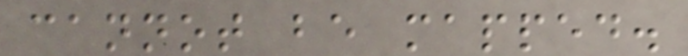cannot be mapped.
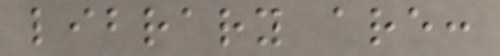library are:
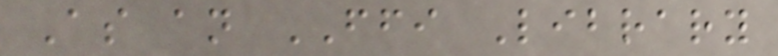As an FFI Library
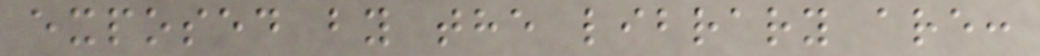exposed by the library are:
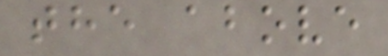the above
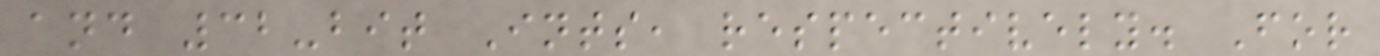and 32-bit Ints, respectively. For
